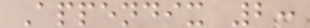Appendix 2:
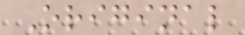Original
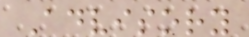Advisory
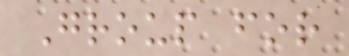Group for
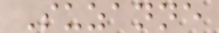Suzanne
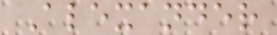Alexander
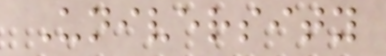University
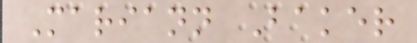Mariann Baker
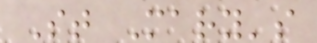St Mary's
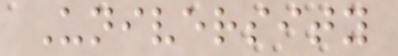University
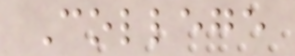College
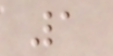1
